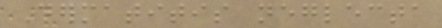Dermatitis neglecta
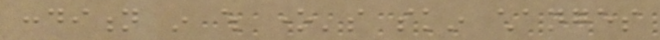condition in which one's skin changes
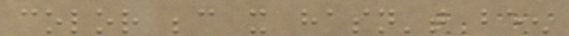color because it hasn't been
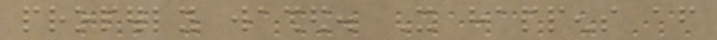properly washed. It happens after
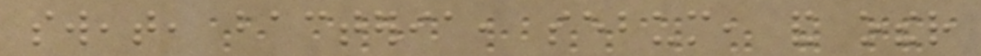sweat, bacteria, sebum, and other
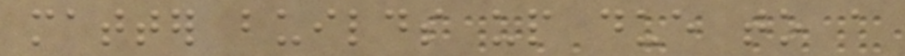matter builds up due to a
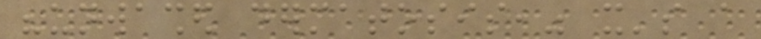"unwashed dermatosis," it's a
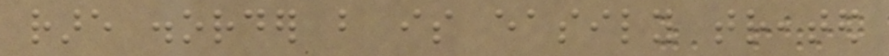rare disorder but is easily treated
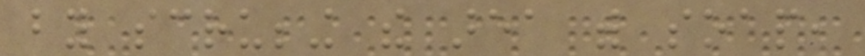by scrubbing the area with soap,
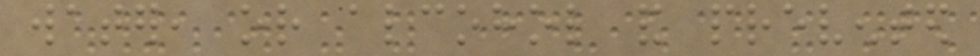water, or alcohol and prevented
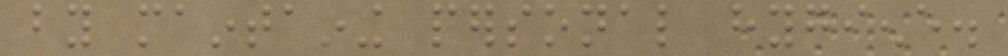by maintaining personal hygiene.
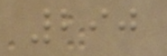290
